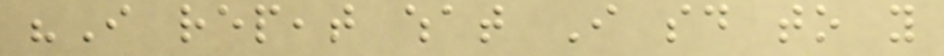"I repeat what I said to you
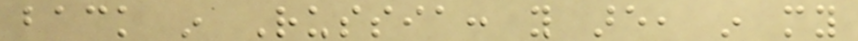back in Russia: you are, in my
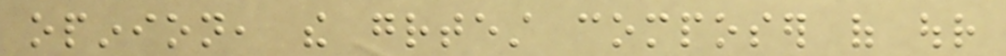opinion, the greatest composer of our
